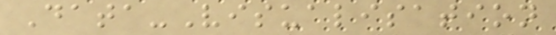Data-Visualisation
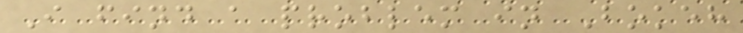I find a problem in Bokeh
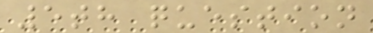5th question
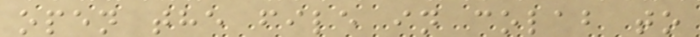open the file in colab to
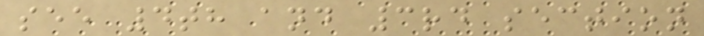see 4th and 3rd section
